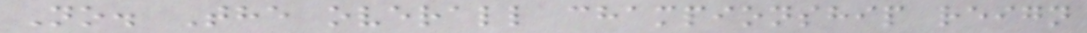No. The overall championship reign
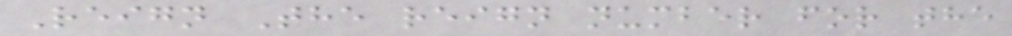Reign The reign number for the
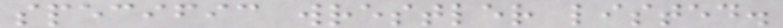specific wrestler listed.
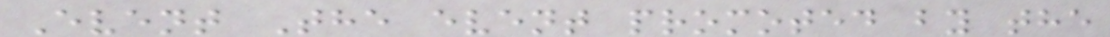Event The event promoted by the
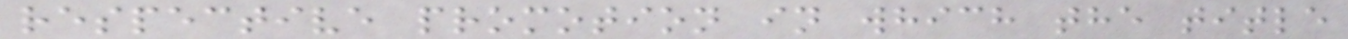respective promotion in which the title
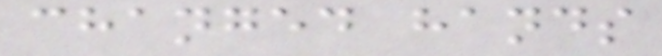changed hands
